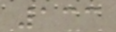133
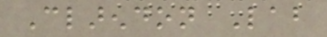Clarendon Lab
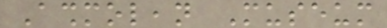Ashmolean Museum
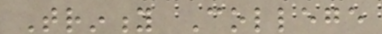Trinity College
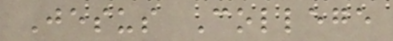Jesus College
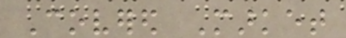Covered Market
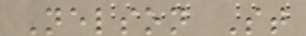Nelson St
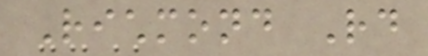Richmond Rd
